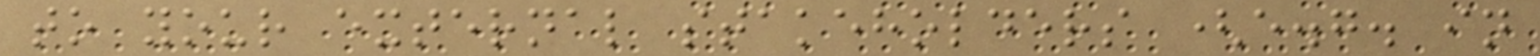to your external stakeholders (e.g. in
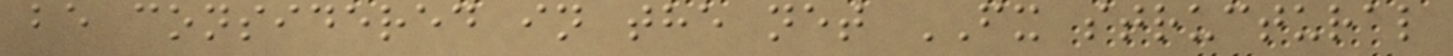be considered in the net FX structural
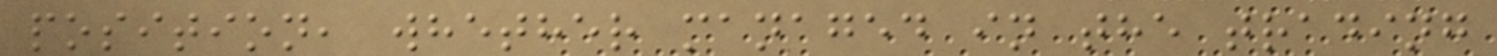position, whether managed in the trading
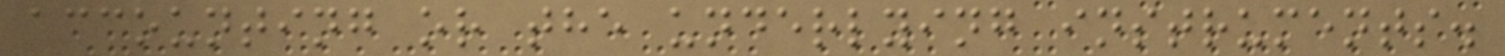accounting or the underlying instruments.
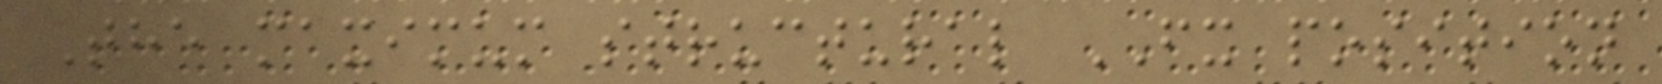The maximum structural FX position
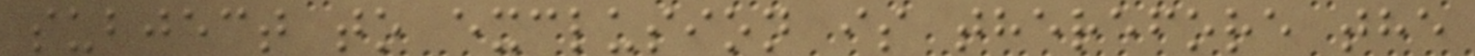subject to exclusion is therefore the
